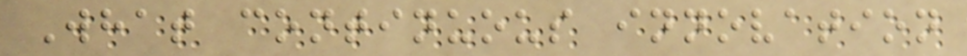What continuous innovation
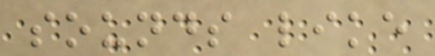sounds like
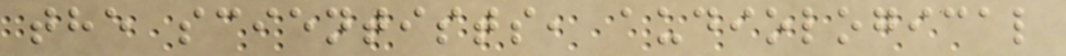the scientists, audiological
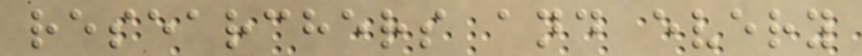researchers and every
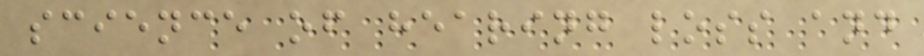science of hearing loss and
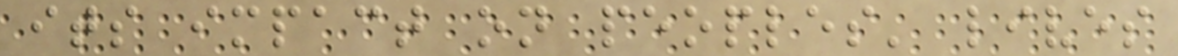its impact on peoples' lives
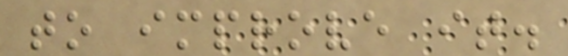to improve it.
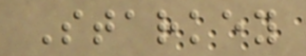Starkey
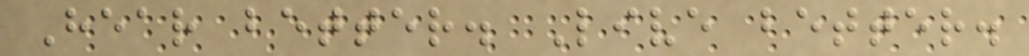Hear better. Live better.
